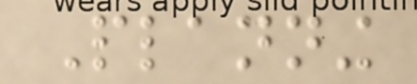Planning
